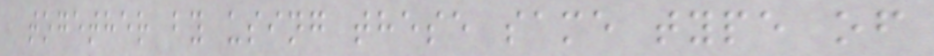together by using these same type of
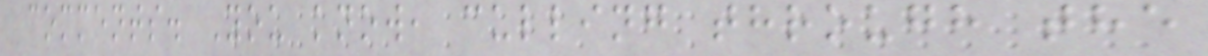comments. You know, culling through the
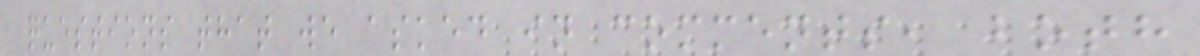questions that we asked in comments, both
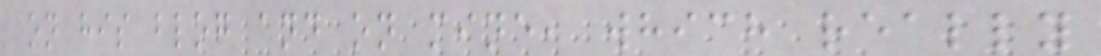on his blog and on mine, which really
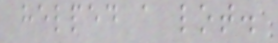helped a lot.
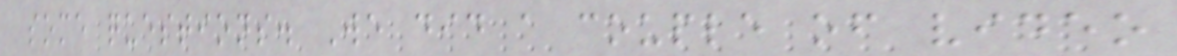some questions. We did a couple of video
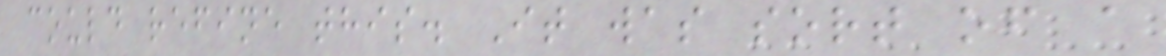could refine this. It was sort of a
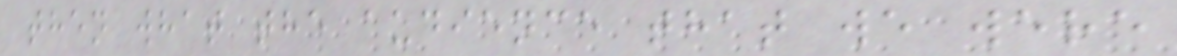then what the audience that we were
